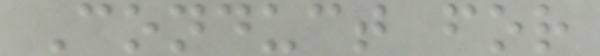Conduct for
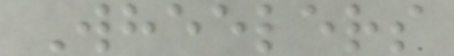Wheelers
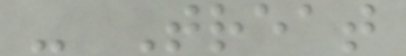- Treat
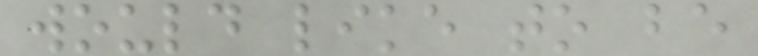would like to be
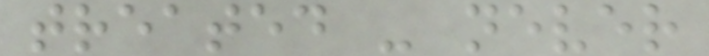treated - never
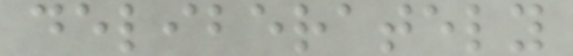deliberately
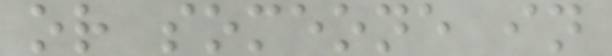or someone in
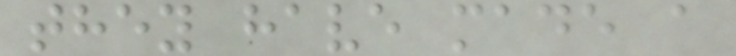they have made a
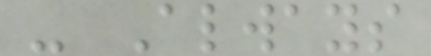- Always
